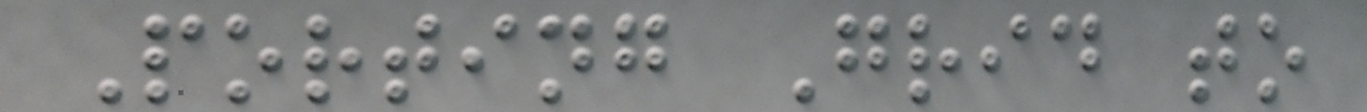Porting Grid to
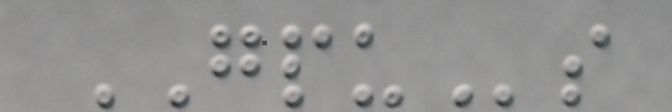GPUs
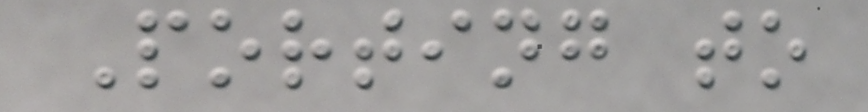Porting to
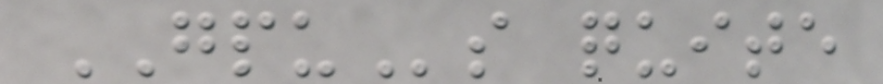GPUs quite
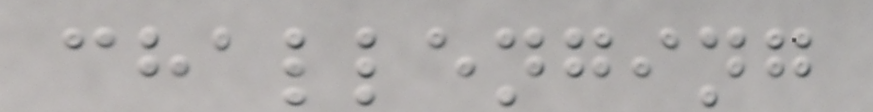challenging
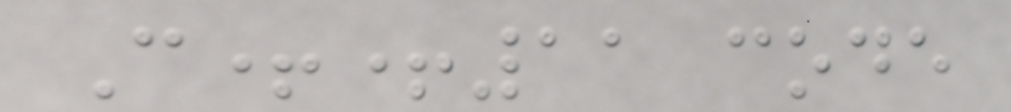C++11 code
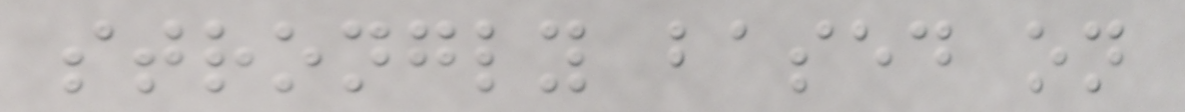strongly based on
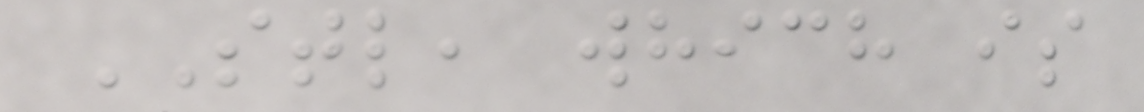STL, which is
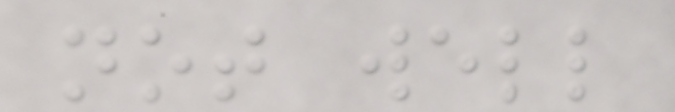not well
